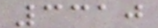3310
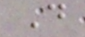D
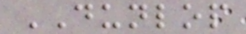DUNLOP
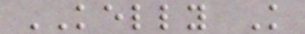KELLY K
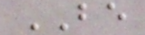BE
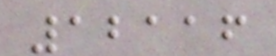12116
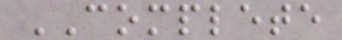COMPLETE
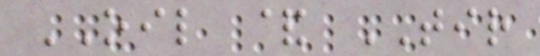OIL & TIR
